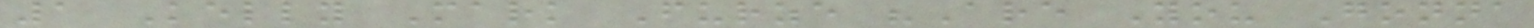1 Kelly Mark Furze "Are You Gonna
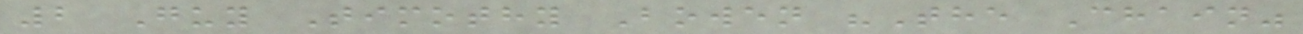2 Guy Timothy Bowen "The Chain"
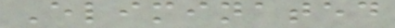Eliminated
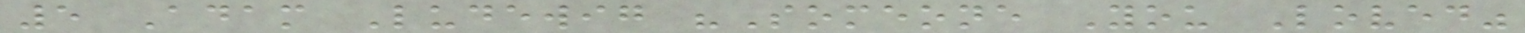5 Adam Ludewig "Someone You Loved"
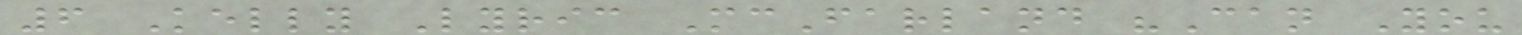6 Kelly Lyric McFarland "Can You
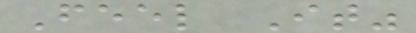Feel It"
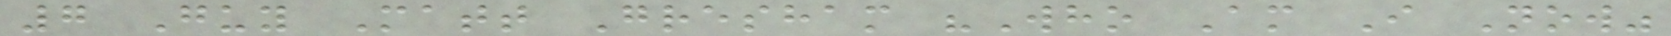7 Guy Matt Gresham "Who Am I Now"
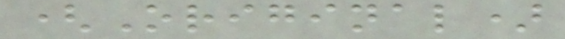(Original)
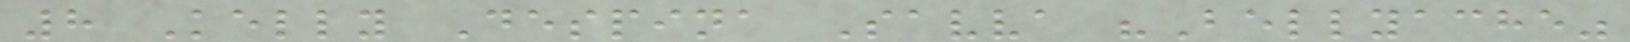8 Kelly Despina Savva "Bellyache"
